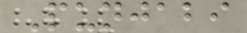Punjabi
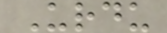Urdu
